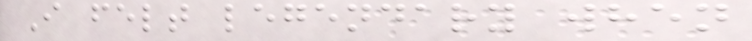I felt legendary when
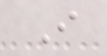I
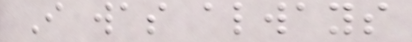I was always
